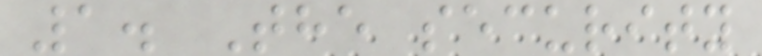1. The security
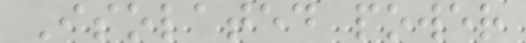Isolated power
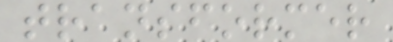transformer
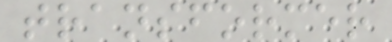transformer
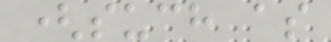(such as
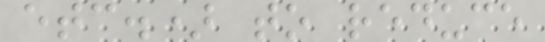etc.) to reduce
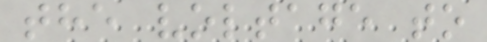the voltage to
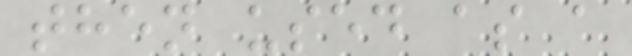then used as a
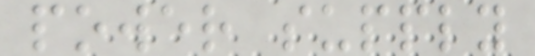power supply
